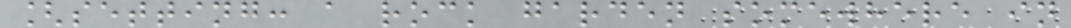[setting: a rock garden somewhere in
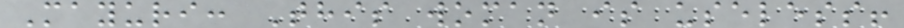Mayuri: This woman is useless!
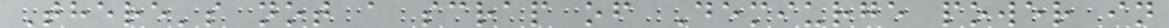There's not a scrap of Demiurge power in
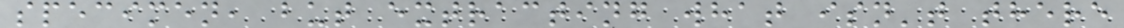specimen, but extracting what isn't there
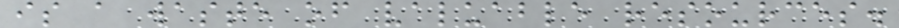is a waste of valuable resources.
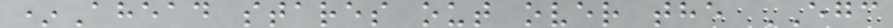*Ahead stares out over the EGC
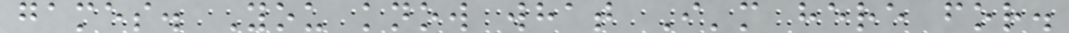games. You know what I'm here for.
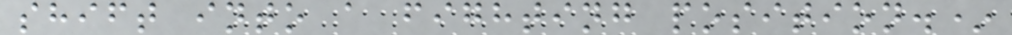shift into a fighting position.*
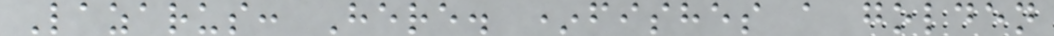Lazarus: Here. *fishes a golden
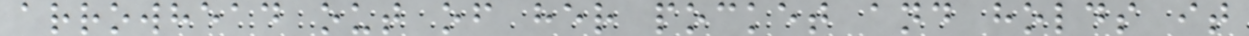arrowhead out of her pocket and holds it
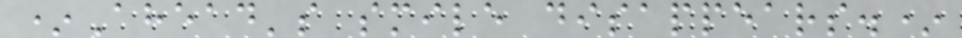*Ahead's smile disappears.*
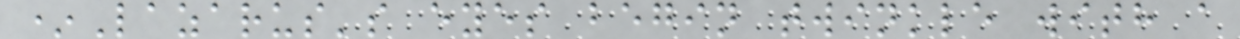*Lazarus's eyes begin twinkle with a
